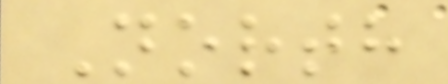North
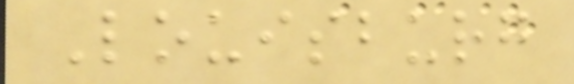Louisburg
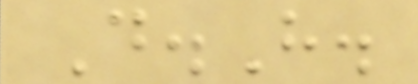D.H.
